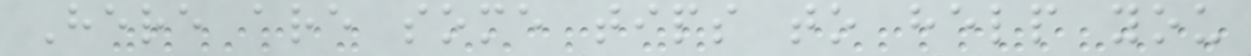Here are some tips to help you
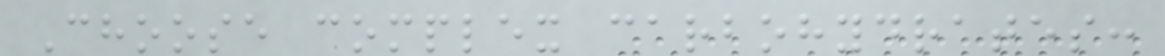Choose complex carbohydrates:
